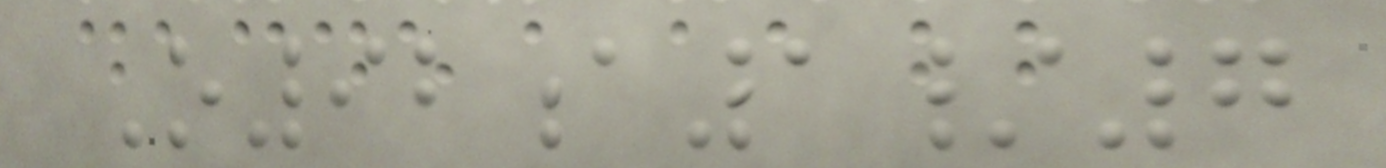O92a1/7
